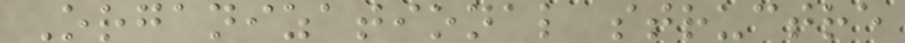Organizational structre
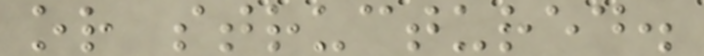or structured.
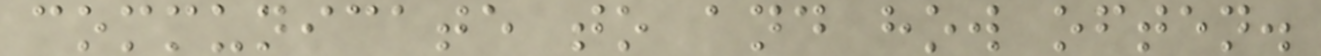communicate to and how often.
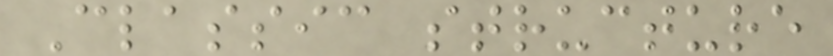Classic structure
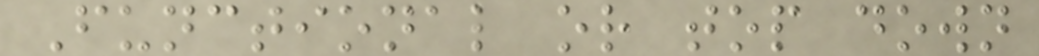Functional or top down
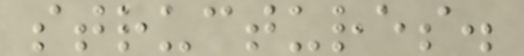structures.
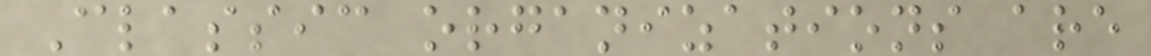Classic organizations are
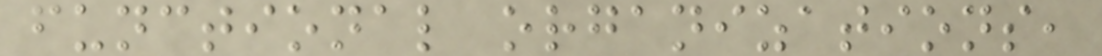functional organizations,
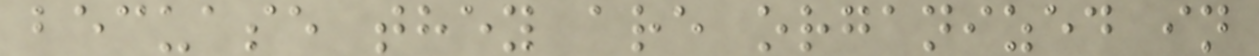becuase they are organized in
